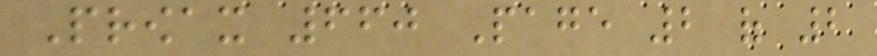Prowax 660 Page 2 of 2
